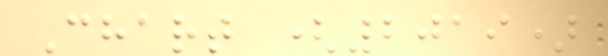Chart (2019)
